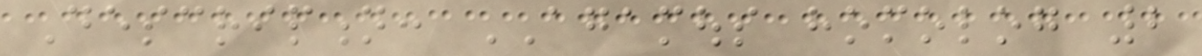Description: AGAMOUS homolog 2
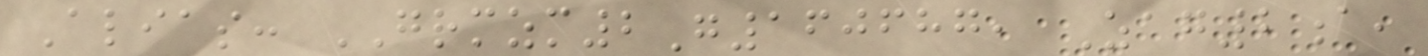Alias: GRMZM2G160687, Zag2a,
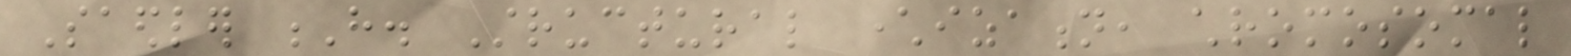Saedler H. Structural characterization, chromosomal
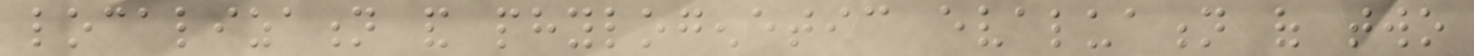localization and phylogenetic evaluation of two
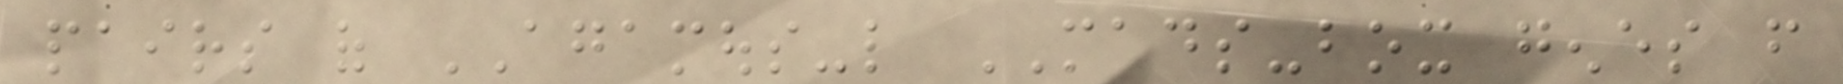pairs of AGAMOUS-like MADS-box genes from
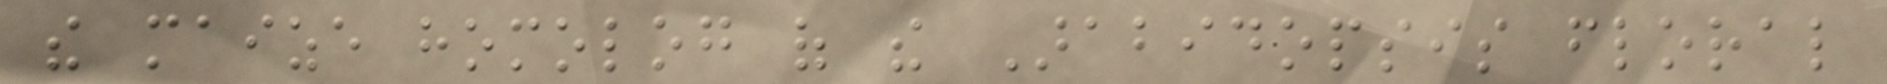the maize homolog of the Arabidopsis floral
